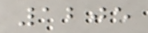1205
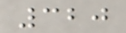320
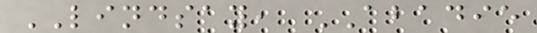LINDSAY, ABADIE
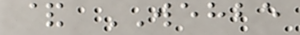& WEHBE
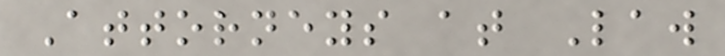Attorneys at Law
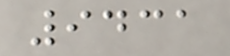9431
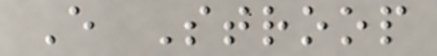E Stroop
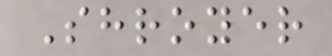Shroyer
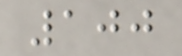100
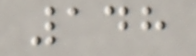148
